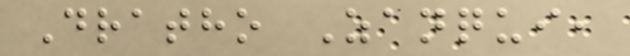Dratho Zanqui,
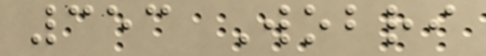353 Wobri
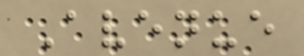Avenue
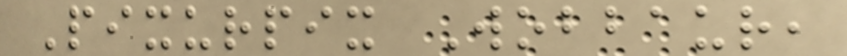Pixurpix Wobbaur,
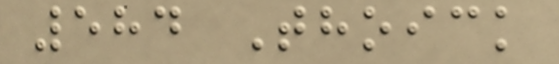584 Thoick
